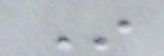In
